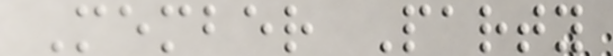Member Party
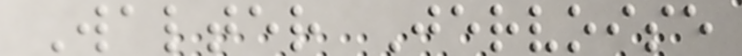Walter Jervoise
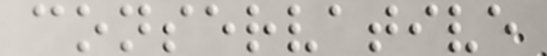conservative
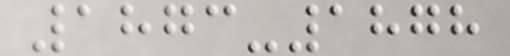1873-1878
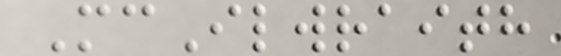McIlwraith
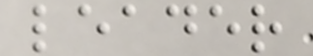leader
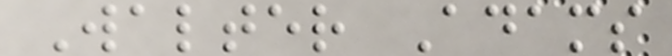Walter Adams
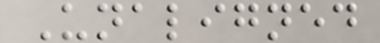Unaligned
